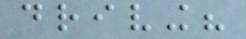driving?
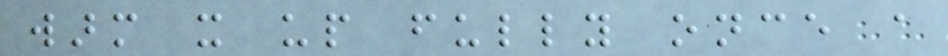warm it up fully once a
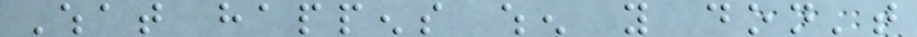What happens when you don't
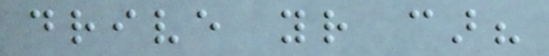drive your car?
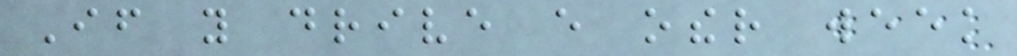If you drive every other week
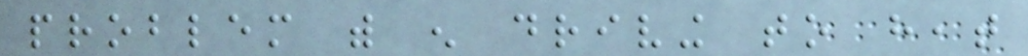problem with enough driving to heat
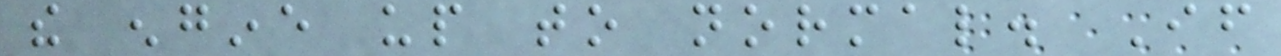the engine up to normal. If
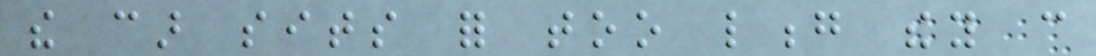the car sits for too long they can
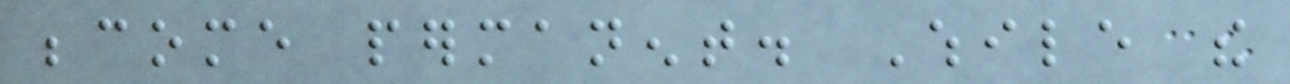become permanent. While the
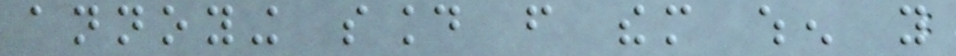annoying sound from them when you
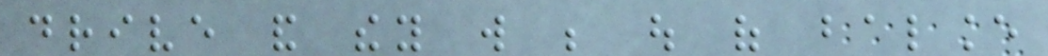drive and they will be out of balance
